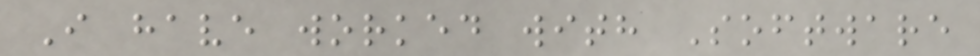I have worked with Software
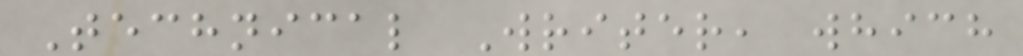Technical Writer, which
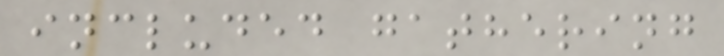included gathering
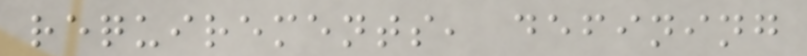requirements, defining
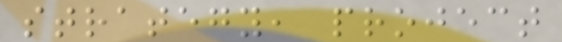strategy, project
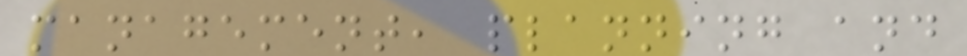management, planning and
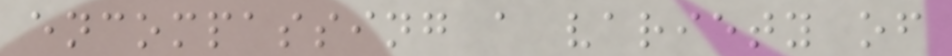encompassing a variety of
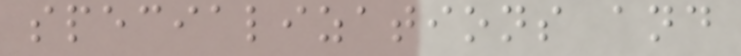specializations and
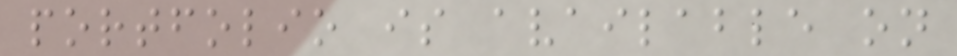portfolio is available on
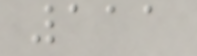111
